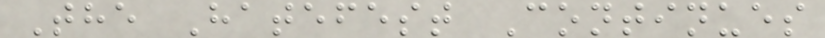The Hatefest Continues
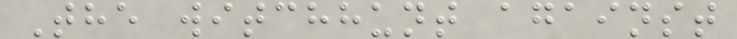The witchhunt against
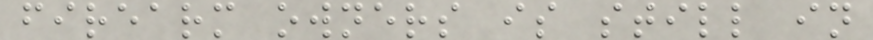firearm owners is still in
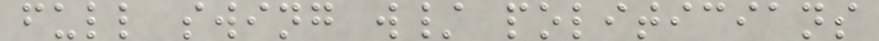full swing w/ politicians
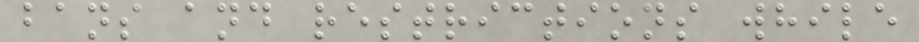bans and restrictions while
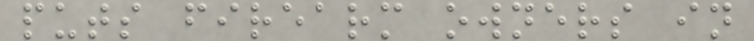puts firearm owners in
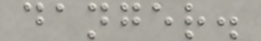danger.
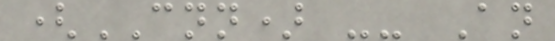(CNN) -- An
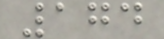174
